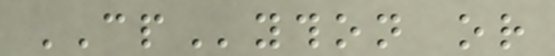CPython or
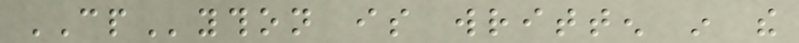CPython is written in the
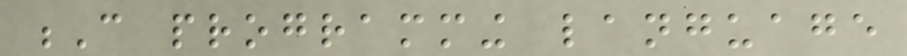C programming language
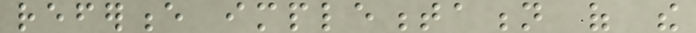reference implementation of the
